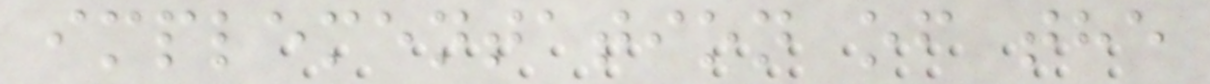implementation of the
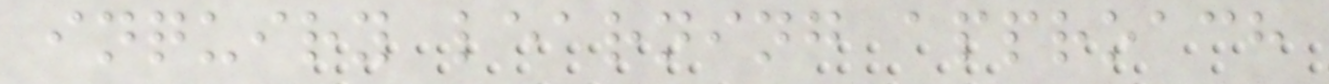inquiry learning approach
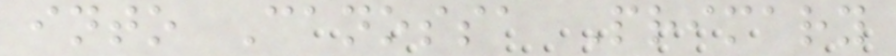into Canossa Primary
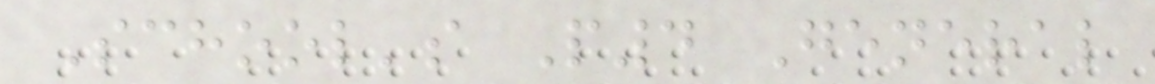School's P4 General
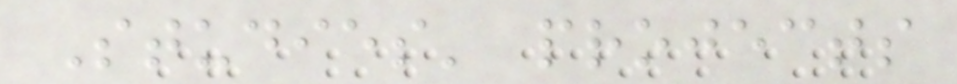Studies' projects
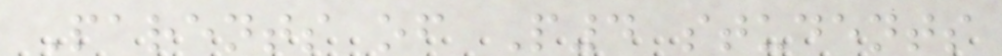Parents of P4 students
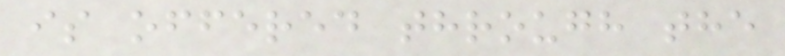is offered through the
